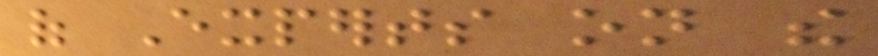of Experts on the
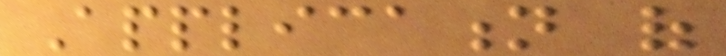Application of
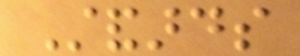Standards
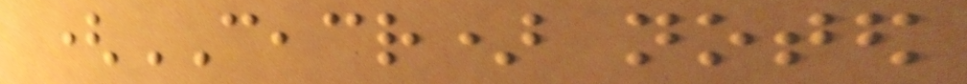(CEACR) noted
